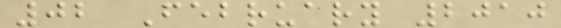02 February 2010
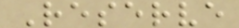Reserve
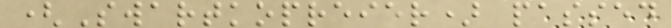(Swartkopreier) passed
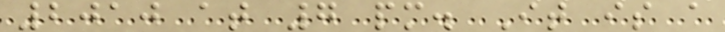2010 at 7 pm. It is a
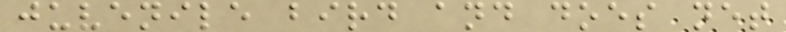juvenile bird and does net
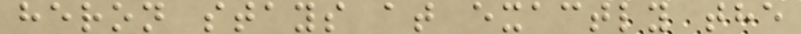heron stays at exactly the
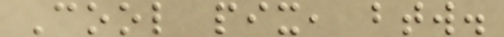Cool pix, btw.
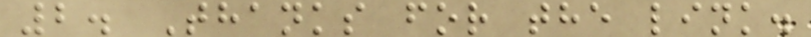2. Thanks for the link.
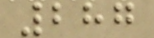287
